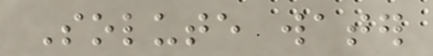Solute water
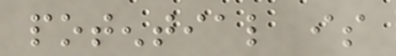potential is
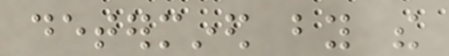determined by the
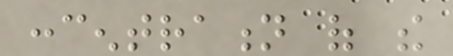concentration of the
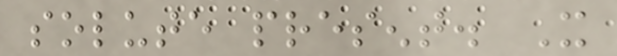solute present. It
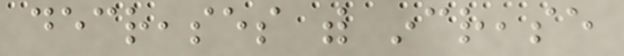decreases with increase
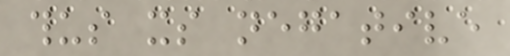thus its negative
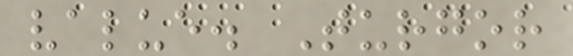value. Turgor
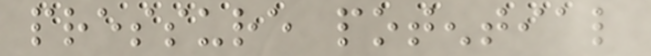pressure potential
